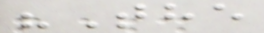"The
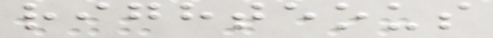righteous
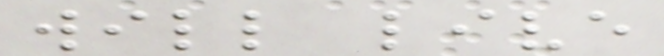will live
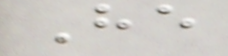He
